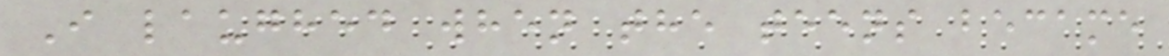I laughed when the teens became
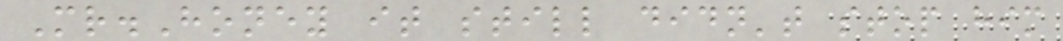Mr.Honey it still didn't stop him
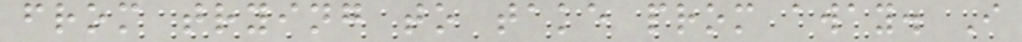from trying to take prom away. I
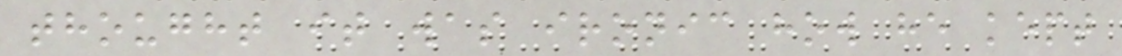thought it was ironic how he kept
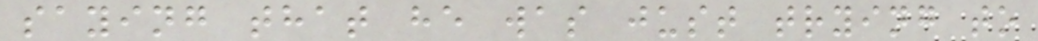saying that he was just trying to
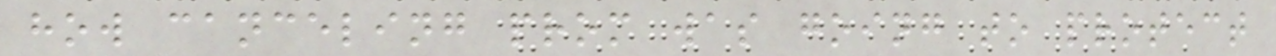how canceling prom was going to protect
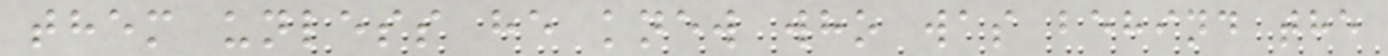them unless he knew who was behind the
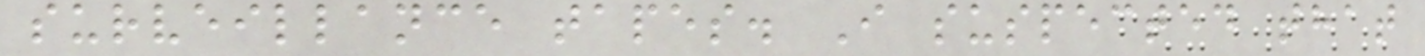surveillance tapes. I suspected that
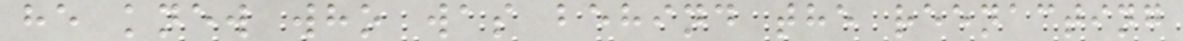he knew who was behind the reenacting
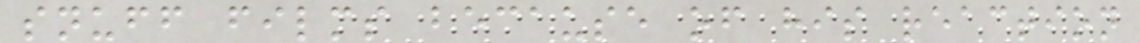snuff films because of his reaction
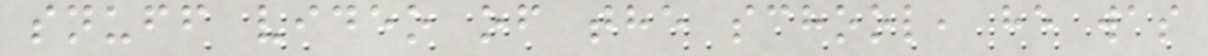snuff video of the school, he was
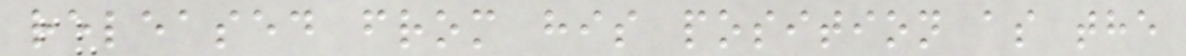released from his position as the
